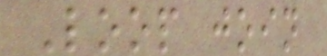Loop join
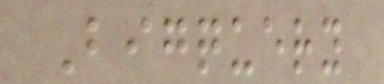Bigquery
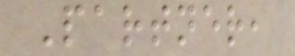Partner,
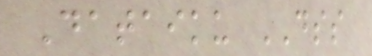Dataiku DSS
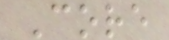Core
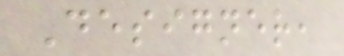Designer,
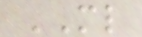ML
